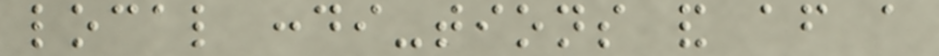local condi-tions and after a
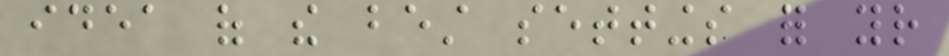idea of the best settings for your
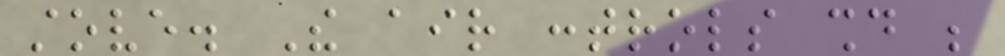stove. The air controls should be
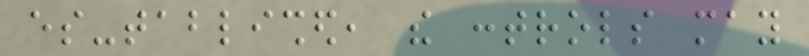es-tablished, the controls may
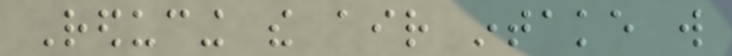Reducing the air intake will
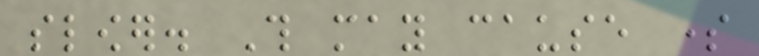slower. This may cause some
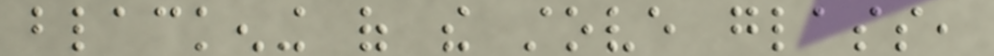blackening of the stove glass,
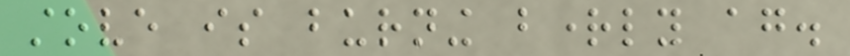stove is burning brightly again.
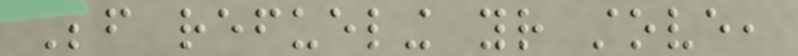Before refueling your stove,
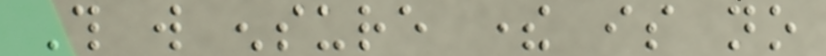This will ensure there is no
